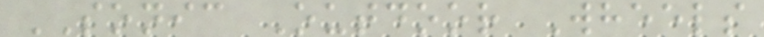SONIC Outdoor Wheels
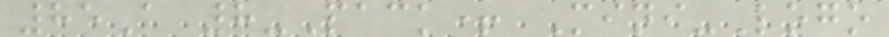85A 8-Pack+ Mini-Logo
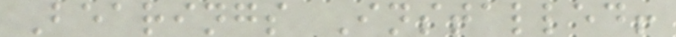Bearings Installed!
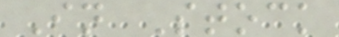In Stock
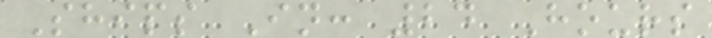Ships In: 24 Hours
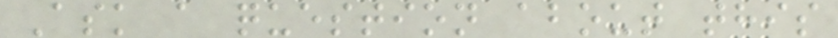Ask a question about this
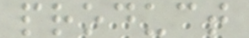product
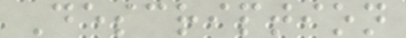Description
